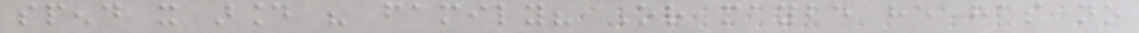spend it around his family? Or maybe he has no
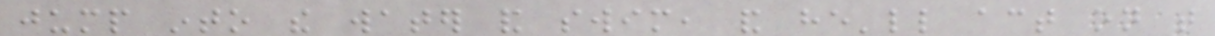jump into the water and swim, and he'll act on that
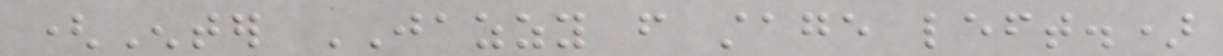(Enter JAZZY from stage left.)
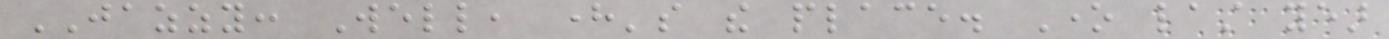JAZZY: Well, here's the place. One last year
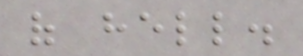of hell.
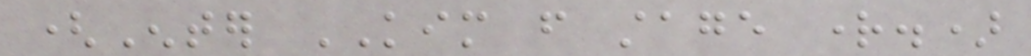(Enter KIM from stage right.)
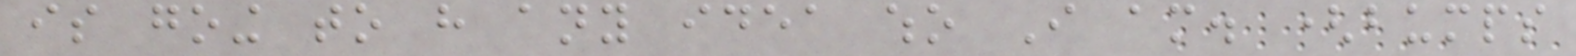is going to have any idea who I am. (bumps
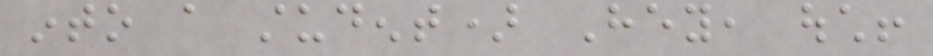into a student) Hey, ouch!
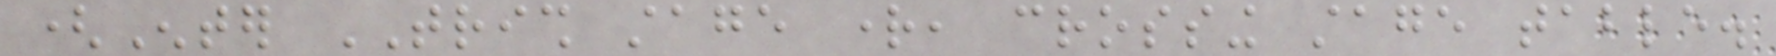(Enter TRISH stage right, crossing stage table.
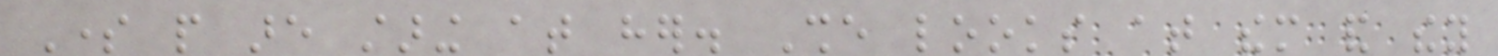Some people are staring at her. She looks at them and they
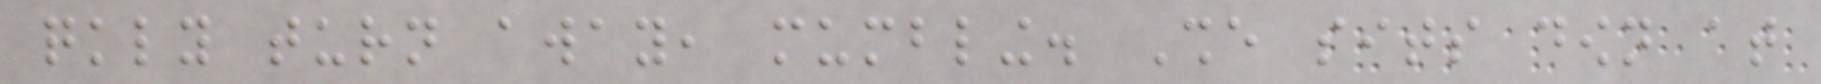quickly turn away, mumbling. She sits down at
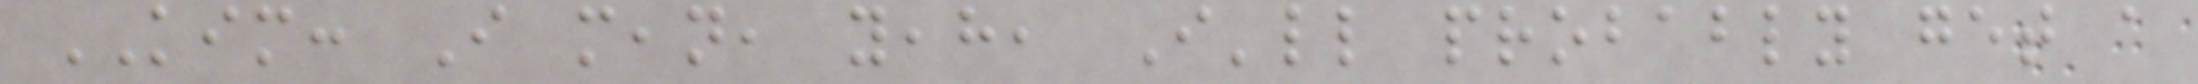KIM: I mean, yeah, I'll probably get a
